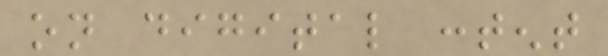on digital content
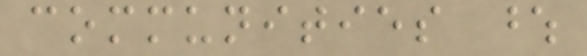communities whose
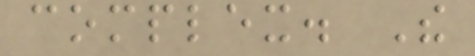complex. The
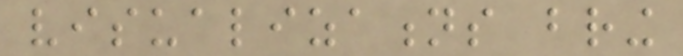visualizations bring
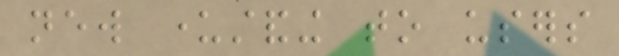new understanding to users
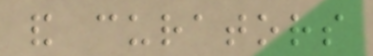and curators
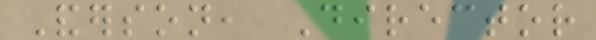Anderson, Director
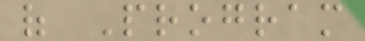of Program
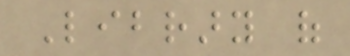Library of
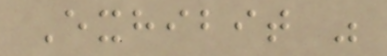Exhibit was
